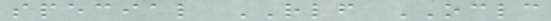special RLF OCLC
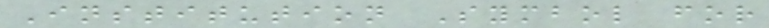Institution Symbol for
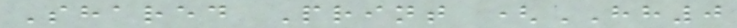Shared Print (HH0
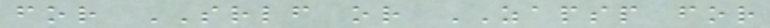for SRLF or ZAPSP for
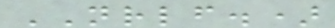NRLF.)
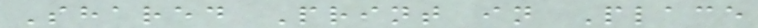Shared Print in Place
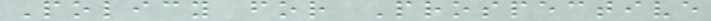Policy for Prospective
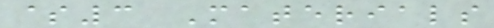$3 Materials
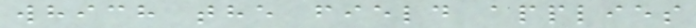which the field applies
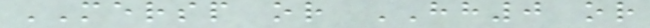MERSP or HH0 or
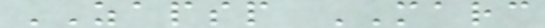ZAPSP MARC
